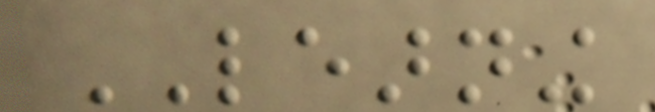LEARNING
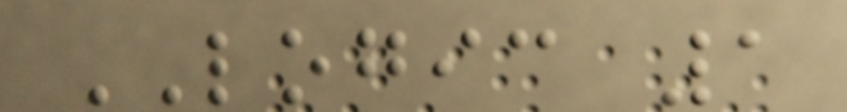LOGIC 1
